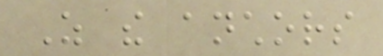As the anchors
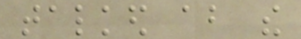talked about the
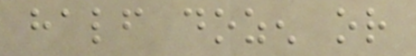half dozen or
